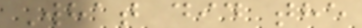What did the
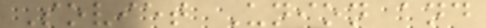Soviet Union and
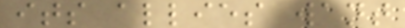its allies want
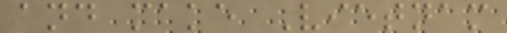and make Vietnam
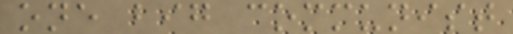one big communist
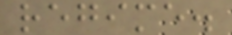regime.
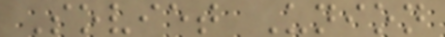Soviet Union
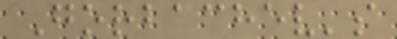Gorbachev's
